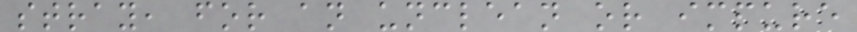stray, for an unclean or impure
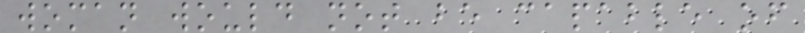woman would not be capable of
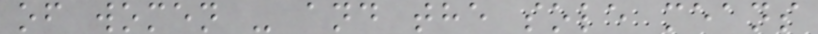of women - and the sole means
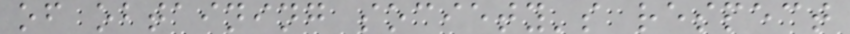of obtaining society's respect
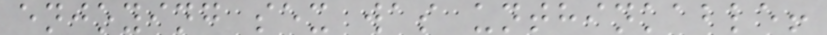enjoying sex was unthinkable!
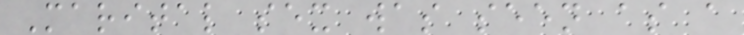Marital sex was seen as a
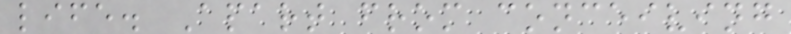life. Apart from conceiving
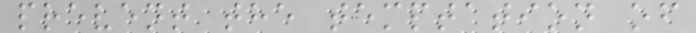prevent the temptation of
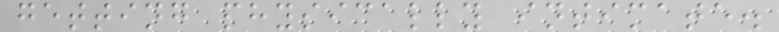getting physically intimate.
